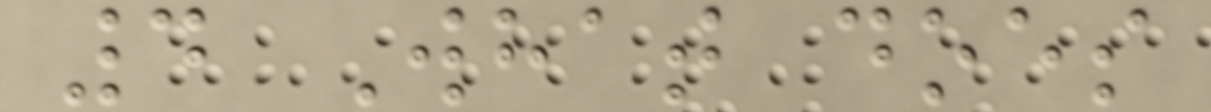4 What does
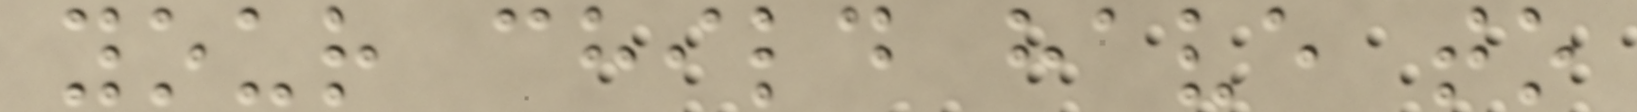your child have to
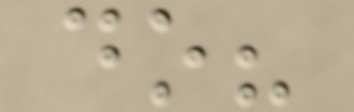do?
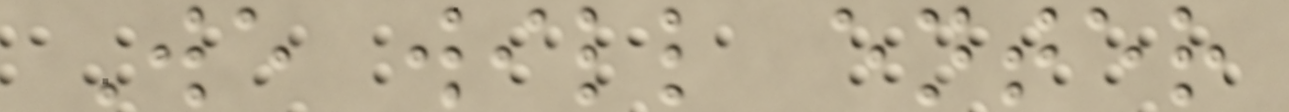We will enter
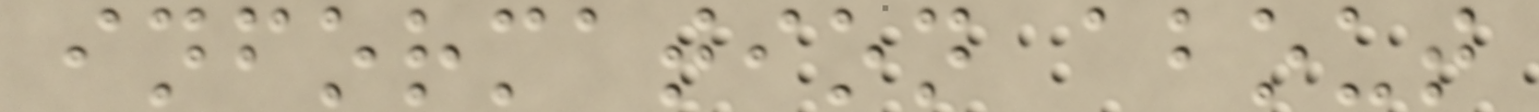information about
